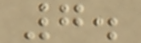7.
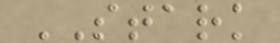STARK
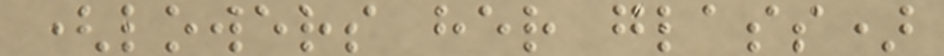(lowers her glass)
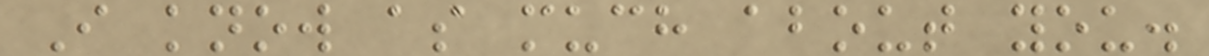I know as much about you.
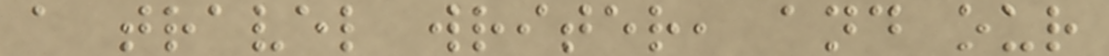a travel writer, and our
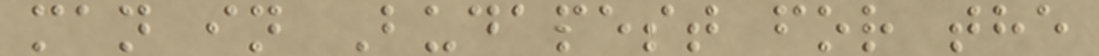man in Budapest for the
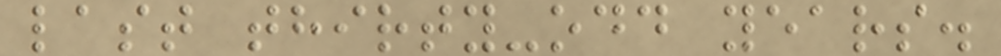last thirty-odd years.
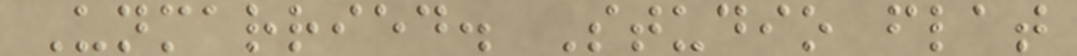Unmarried. Studio flat
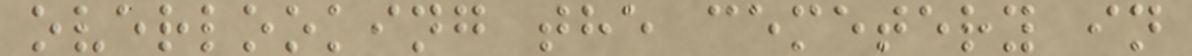overlooking the cemetery in
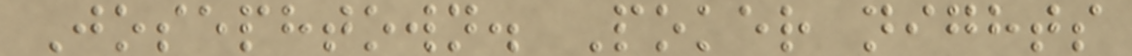Josephtown. Poker nights
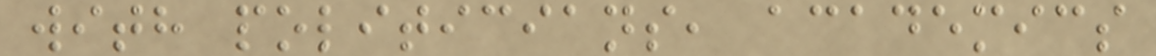with politicians, academics
